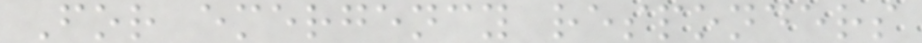For emergency responders
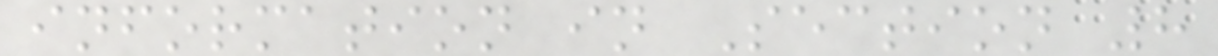information in Section 8
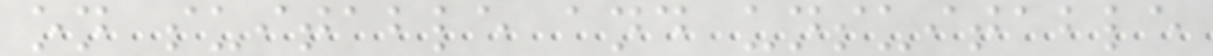on suitable and unsuitable
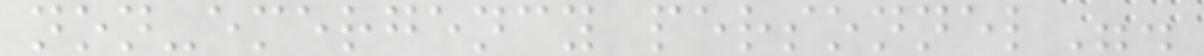non-emergency personnel".
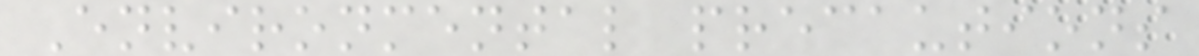Environmental precautions
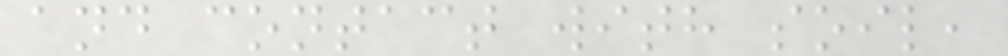and contact with soil,
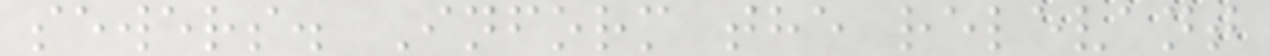sewers. Inform the relevant
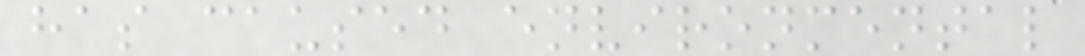has caused environmental
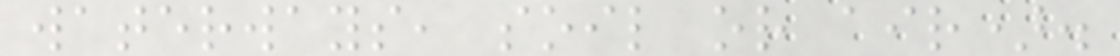waterways, soil or air).
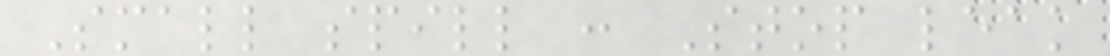Small spill : Stop leak
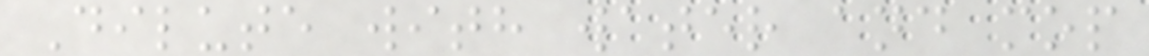Dilute with water and mop
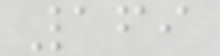169
